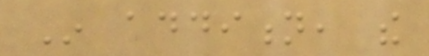In addition, the
